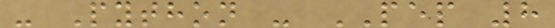- Python - PEP 8
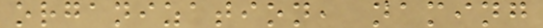organization, naming
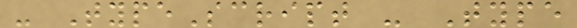- TypeScript - Type
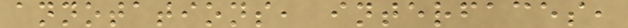annotations, interfaces,
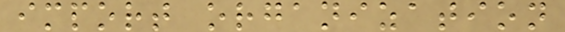import organization
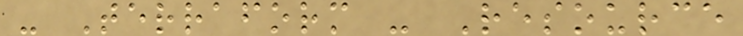- Terraform - Resource
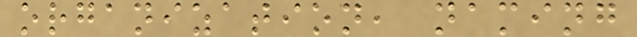organization, naming
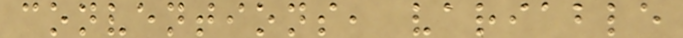conventions, variable
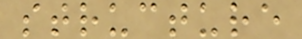structure
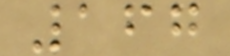167
